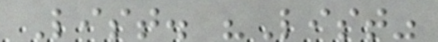List. "List"
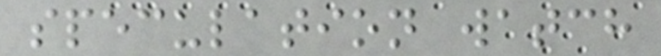speculation watch
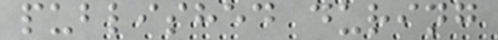published during
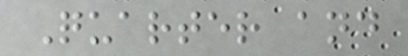Quarter and
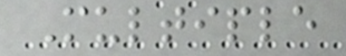Multiple
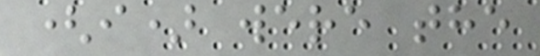(i) were the
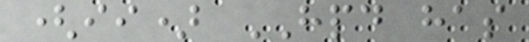(ii) HPD has
